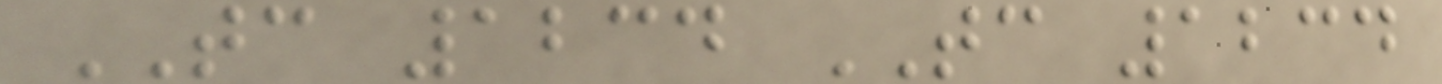TC 1234 TC 1234
